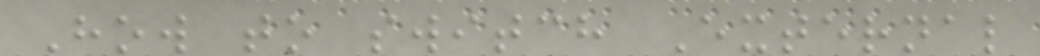How to switch External
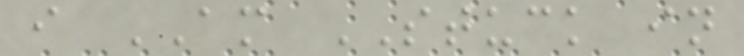i AM STUCK in
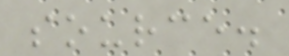source.
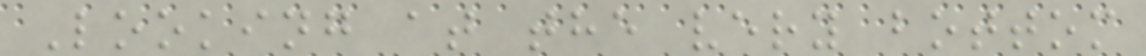Looking at the very bottom
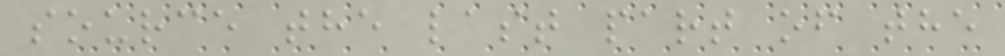source the last part of the
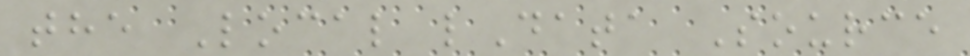the Local lData Source
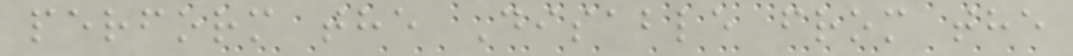perform the Disable from the
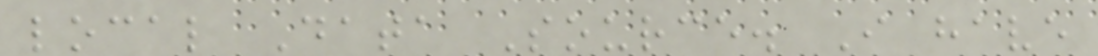local Data Source. I have
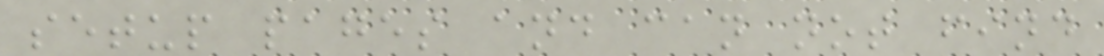setup pages and can not find
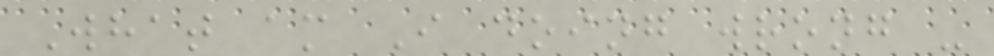What am I doing wrong -
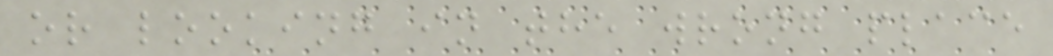or looking in the wrong place
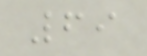69
